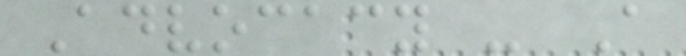Advocacy - A
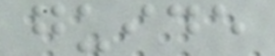guide
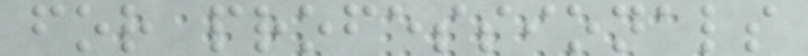for professionals
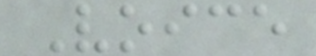Voice
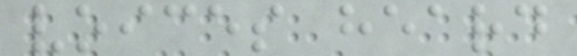voices heard
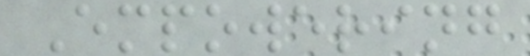Empowering
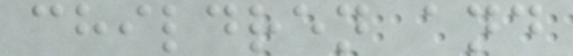children and
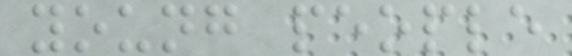young people
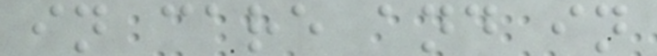in care and in
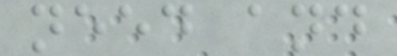need and
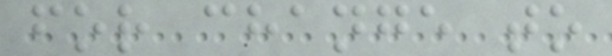for change to
